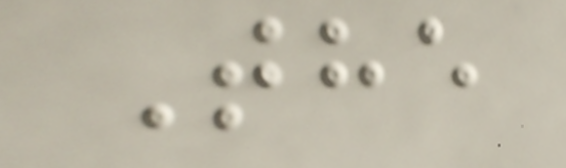The
